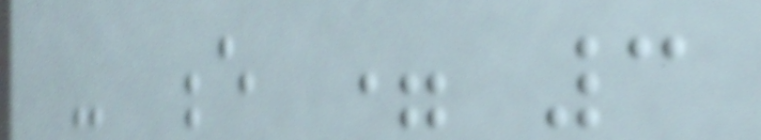- e = 3
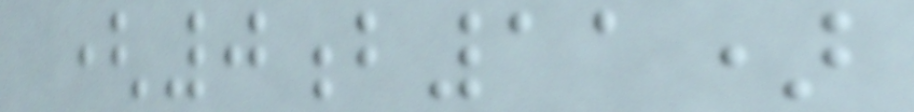(0b11)
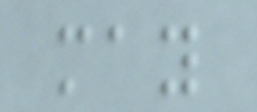may
